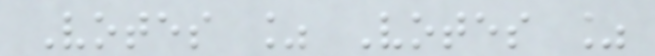Votes % Votes %
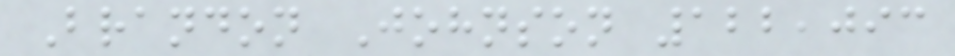Brandon Johnson 122,093
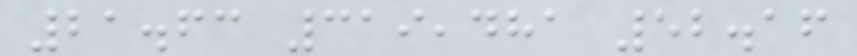21.63 319,481 52.16
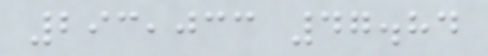293,033 47.84
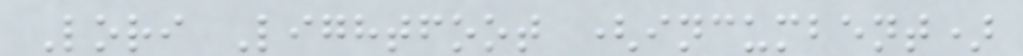Lori Lightfoot (incumbent)
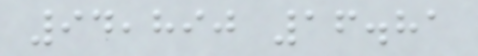94,890 16.81
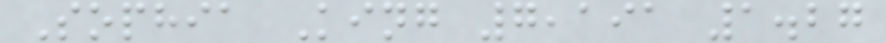Sophia King 7,191 1.27
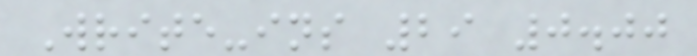Write-ins 29 0.00
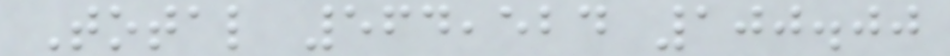Total 564,524 100.00
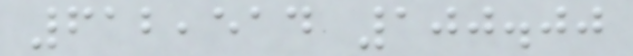612,514 100.00
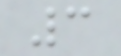3
